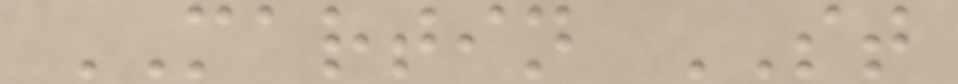MARTIN ST
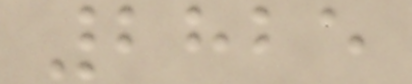2825
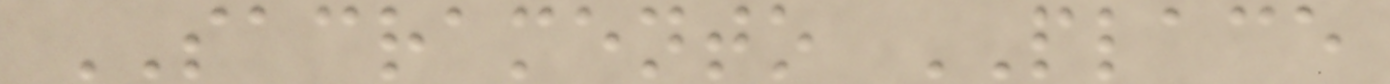SACRAMENTO PLACE
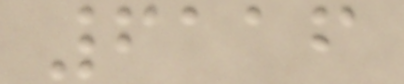6116
